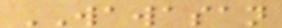WAWASAN
